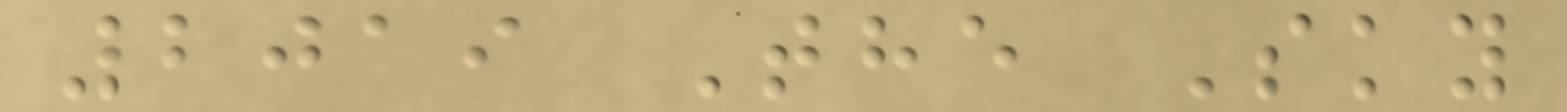2019 The Sky
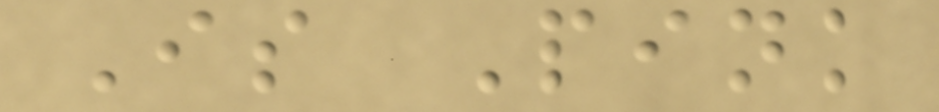Is Pink
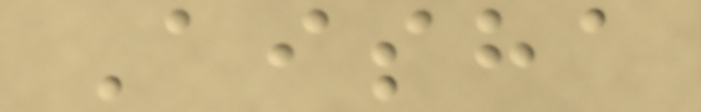Aisha
